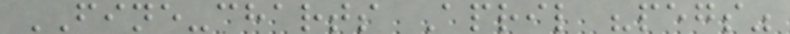FINE-charts April "pegs"
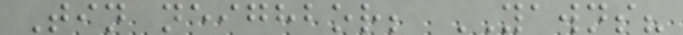Tin neighbor; YAWNS?
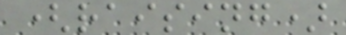(raising)
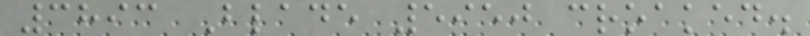3893 Blade 5950 croaked.
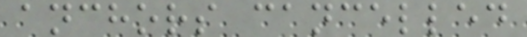anchors cancelled
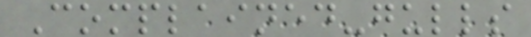Complained-gulls
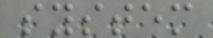system
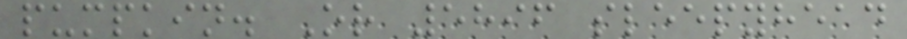pumpkin. Or 5896 sleepyhead
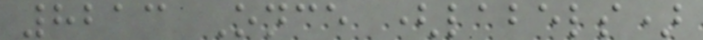8213 Once (labels)
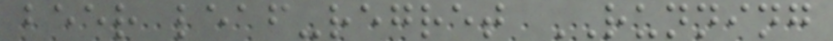beer leaf-regret RUNNING
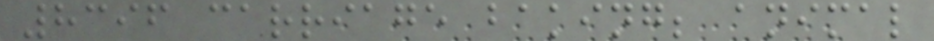8396 carriage baking; animal
